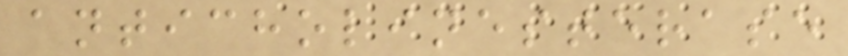anticholinesterase
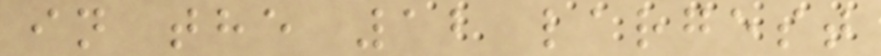in the 12 largest
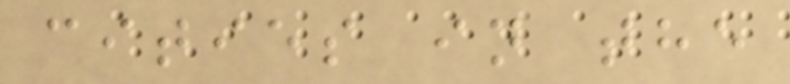cities in the
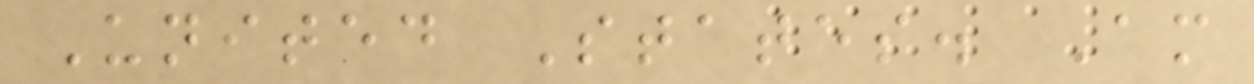United States. Am
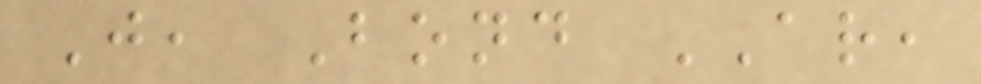J, Bond AR,
